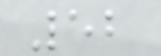52
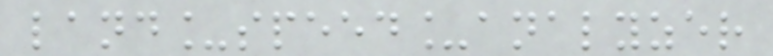land_speed_analyzer
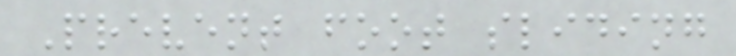Prevent foot sliding
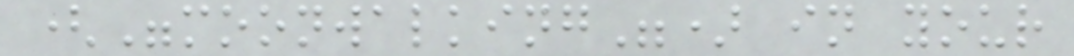("moonwalking") in your
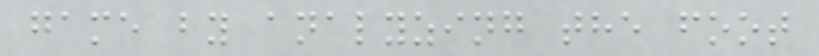game by analyzing the foot
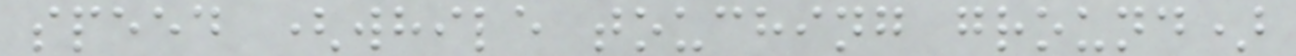speed (while touching ground)
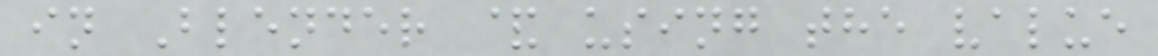in Blender & using the value
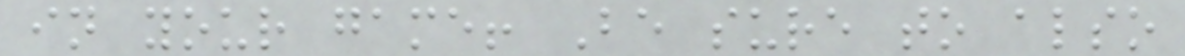in your game! Be sure to also
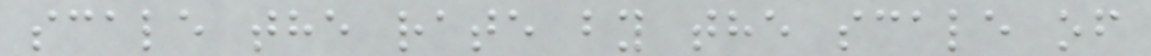scale the rate by the scale of
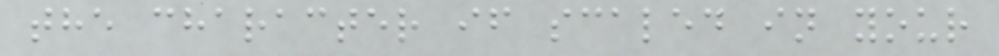the character if scaled in your
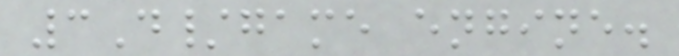3D/game engine.
